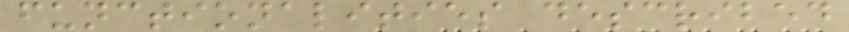functionalities described
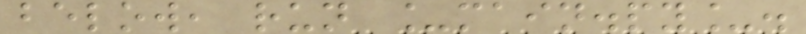below, run _main.py_.
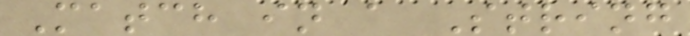Match in a String
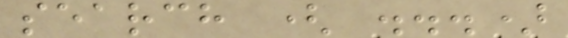search ( ...)
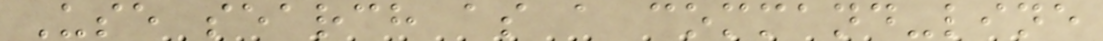Use search as a command-line
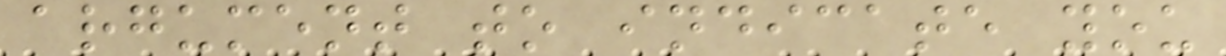argument to indicate you
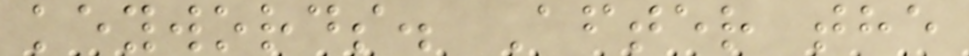keywords. After the
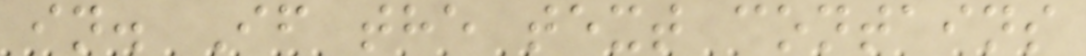in. If the text contains
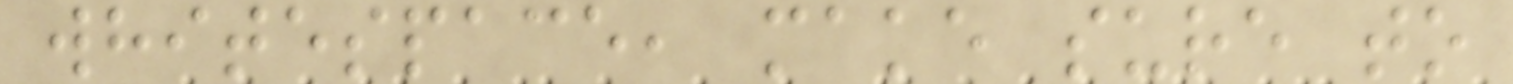whitespace, make sure to
